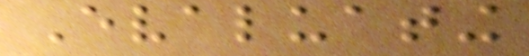Evaluating
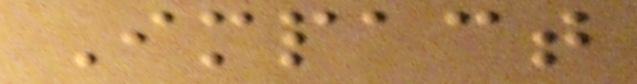Impact
